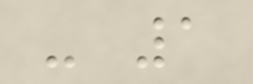- 1
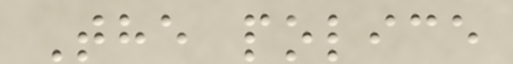The police
